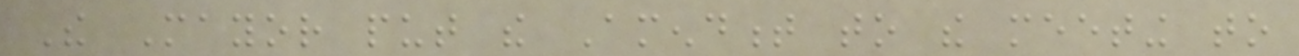The Mayor put the Amendment to the meeting to
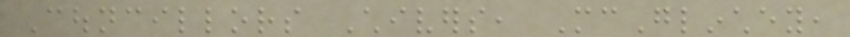Councillors Chivers, McGlinchey,
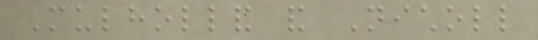Mulholland and Nicholl
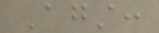Against:
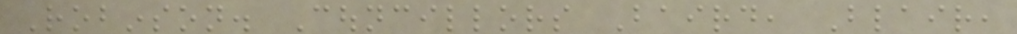Robinson. Councillors Baird, Blair,
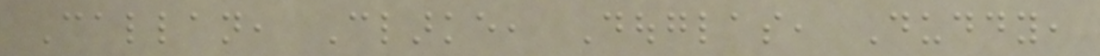Callan, Clarke, Douglas, Duddy,
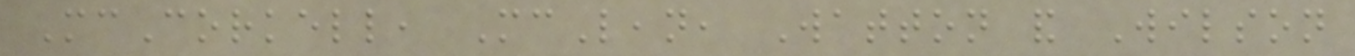McCorkell, McLean, Watton and Wilson
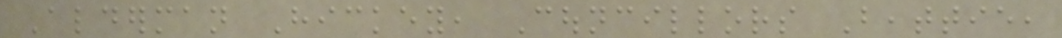Alderman Hickey, Councillors Beattie,
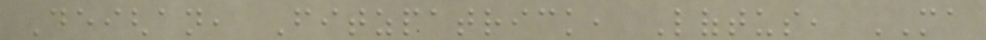Deighan, Fitzpatrick, Loftus, MA
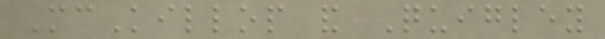McKillop and Quigley
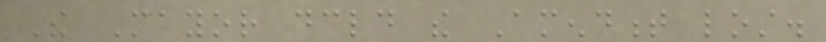The Mayor declared the Amendment lost.
